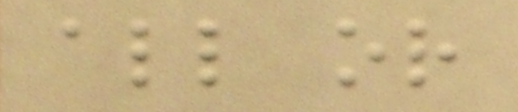all or
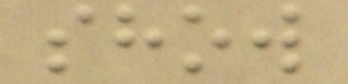show
